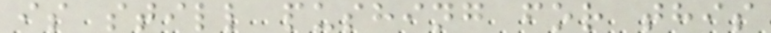is still pushing for this
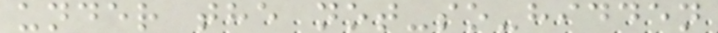under the not-so-hidden
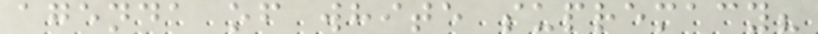agenda of white supremacy?
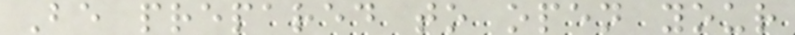Be prepared to open your
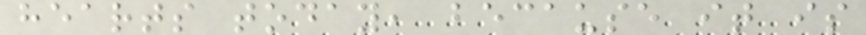hearts today, because it is
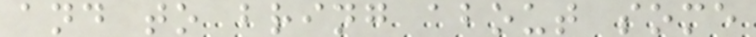and to bring about some
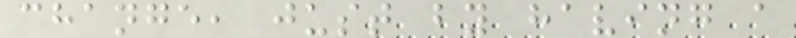change, just by having a
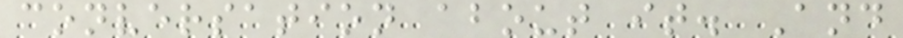conversation about it. And
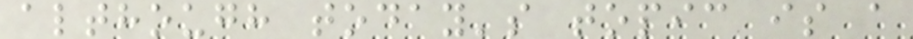although today's topic is a
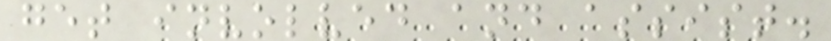get involved and assist.
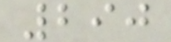290
